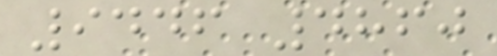9446 4860
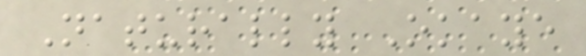Naturally Okaye
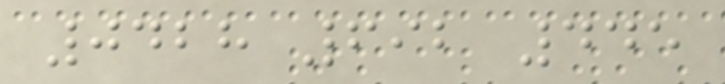0428 692 445
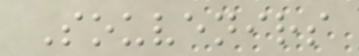Souvenirs
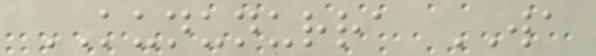KUNUNURRA WA
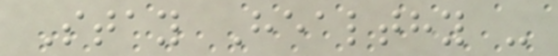Stay Healthy -
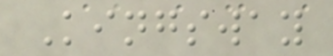Kingsway
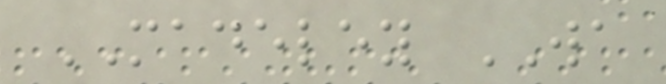MADELEY WA
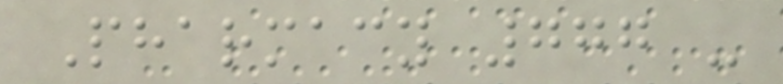Pharmacy 777 -
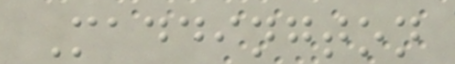Maddington
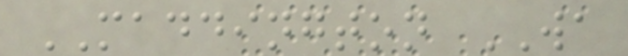MADDINGTON WA
